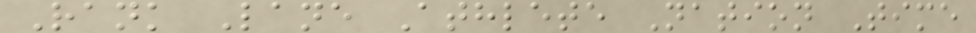Rank Lane Athlete Nation Time
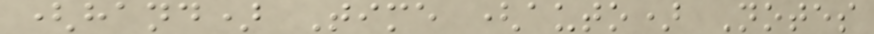(hand) Time (auto) Notes
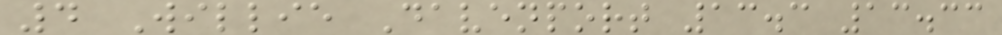4 Willie Davenport 13.3 13.33
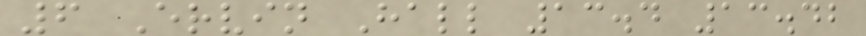6 Ervin Hall 13.4 13.42
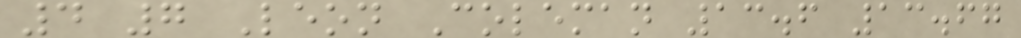4 7 Leon Coleman 13.6 13.67
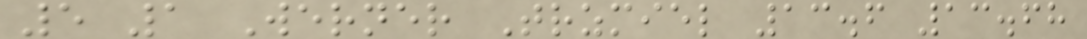5 1 Werner Trzmiel 13.6 13.68
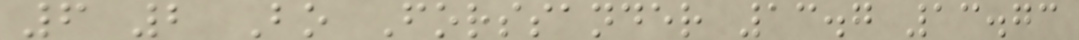6 2 Bo Forssander 13.7 13.73
